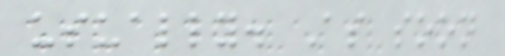usually. As soon
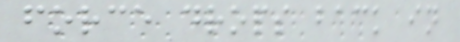force drops back in
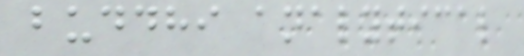buddhi analytical
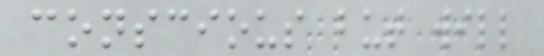conscious but will
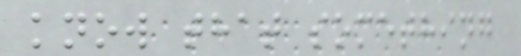know that something
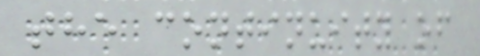the continuity of
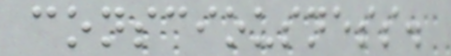consciousness.
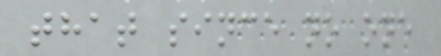that since no one
